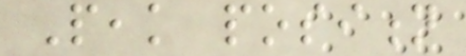Peak position
